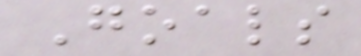Goals
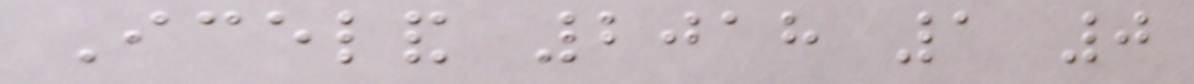Iceland 2018 1 0
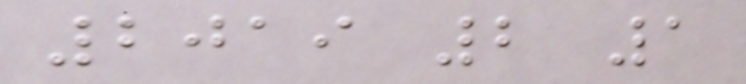2019 2 1
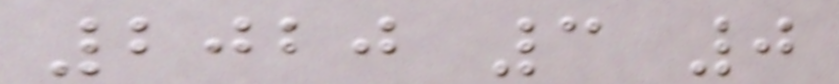2020 3 0
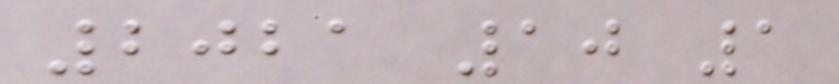2021 10 1
